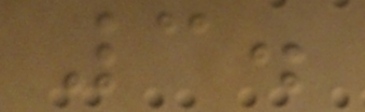3.
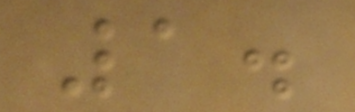1.
